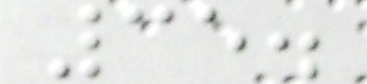35.
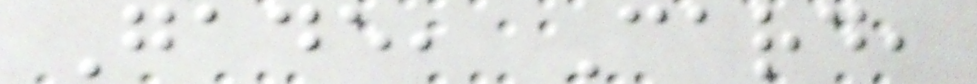Gade, Card,
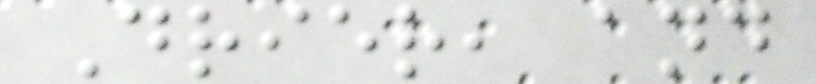Drier, and
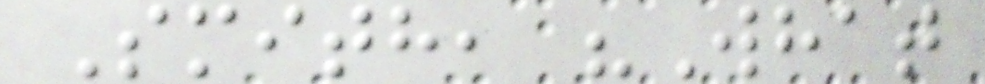Smith, "What
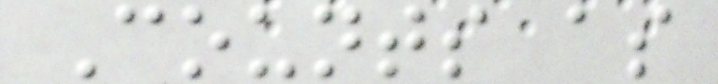Counts as
